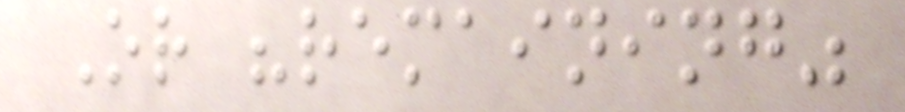Or "remaining"
